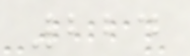224
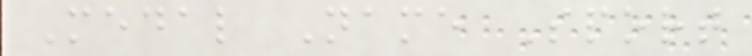Medal Name Sport
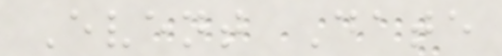Event Date
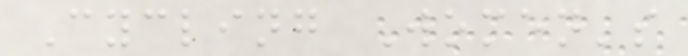Cycling Women's
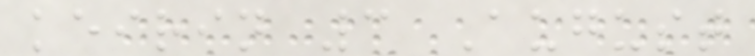keirin 3 August
